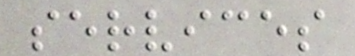services
